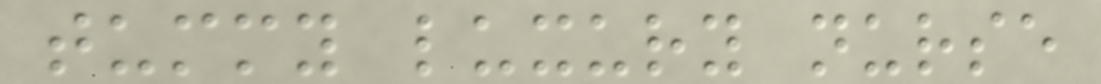tummy luxury nurse
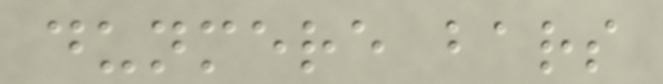dunmere bars
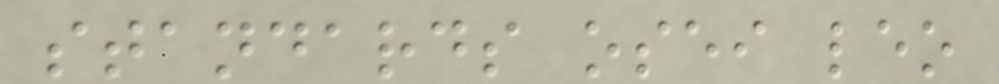standards osei leo
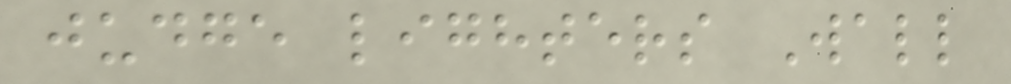judge lighters Wall
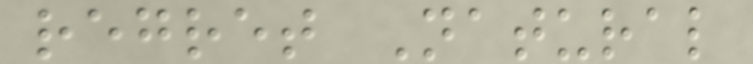regret Natural
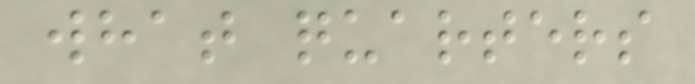what quarters
